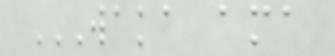WAKA AMA
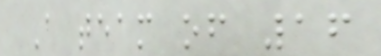A team of 16
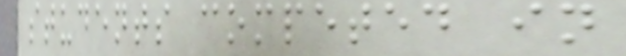students competed in
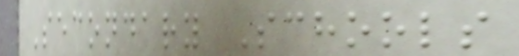Secondary Schools
